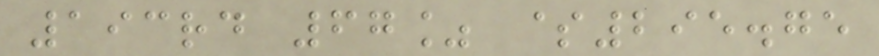193rd 67% $295.75
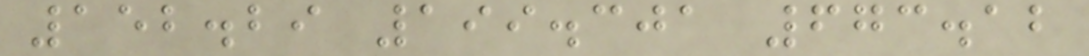152.29 199.301 673.12
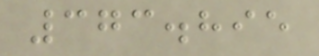373.895
